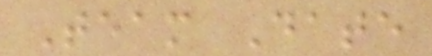Team Date
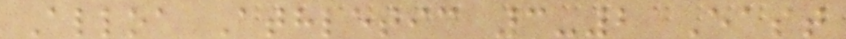Alloa Athletic 3-2 East
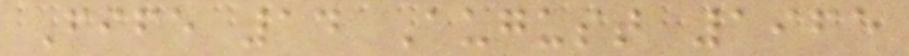Fife 14 August 1965
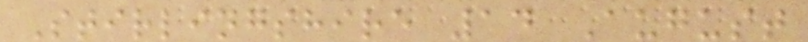Stirlingshire 14 August
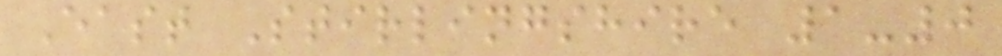East Stirlingshire 1-0
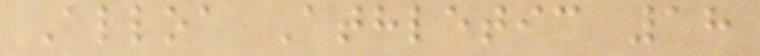Alloa Athletic 18
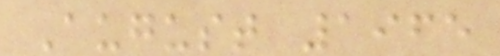August 1965
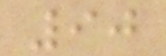90
